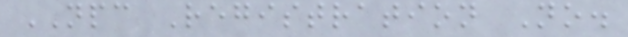NPC Registration No.
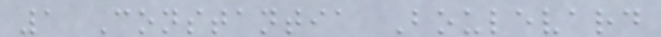1 Constantia Boulevard
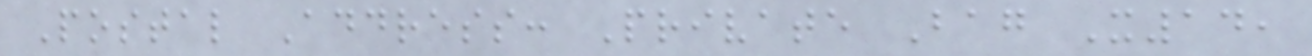Postal Address: Private Bag X14,
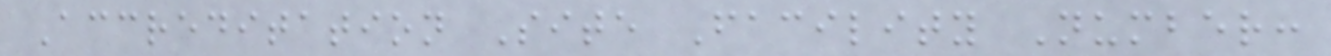Accreditation Site Facility Number:
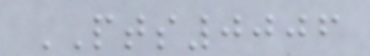PTS0006
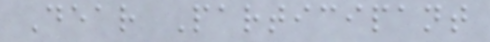Dear Participant
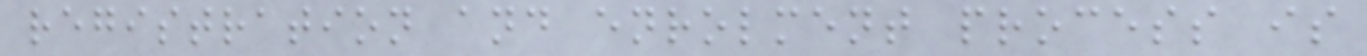registration and enrolment process is
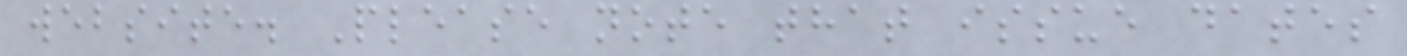website. Please note that issue dates
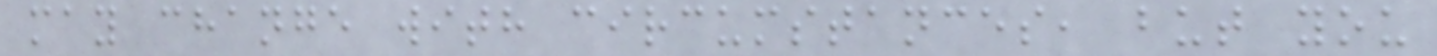may change with circumstances, but you
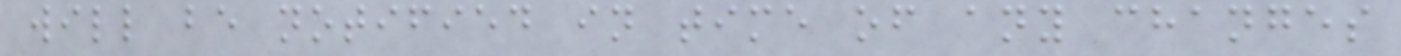will be notified in time of any changes
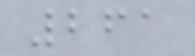261
